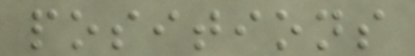positions
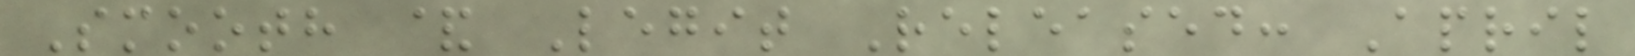Smooth & Legit Released: April
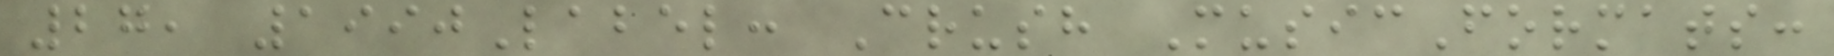27, 1990Label: Crush MusicFormats:
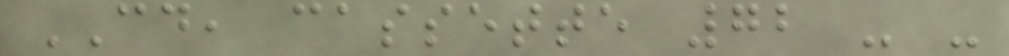CD, cassette 72 - -
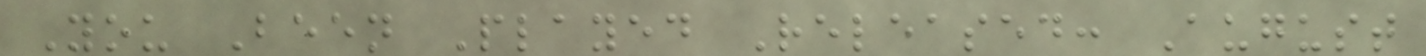You Been Played Released: August
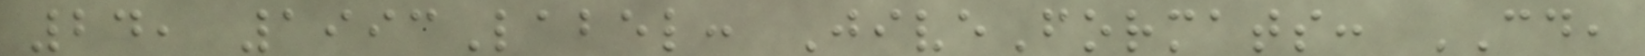24, 1993Label: JiveFormats: CD,
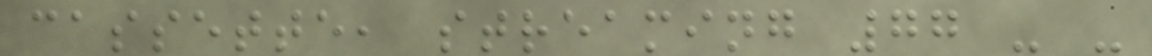cassette, streaming 77 - -
